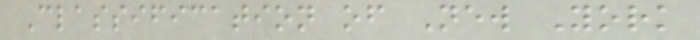Classification of New York
